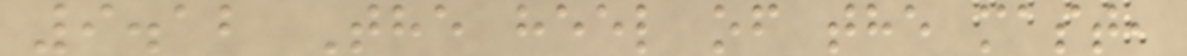9.12 The heel of the mast,
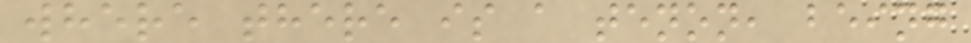where there is a tenon, being
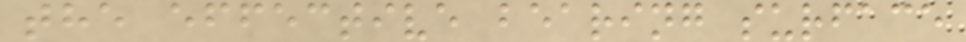the effective bearing surface
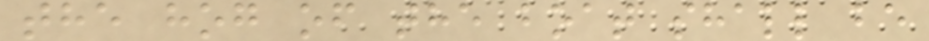the hog of the boat shall be
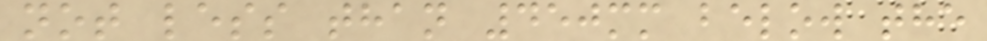not less than 450mm below the
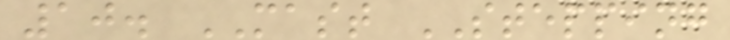10. MAST STEPPING
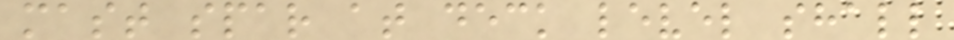mast spar at deck level shall
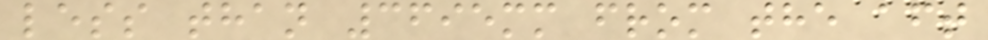less than 3695mm from the aft
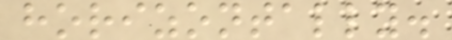horizontally.
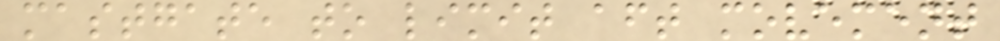mastgate to limit aft movement
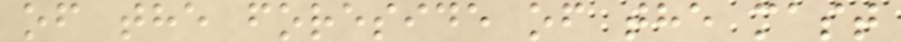of the foreside of the mast
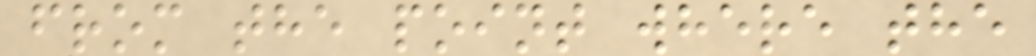from the point where the
